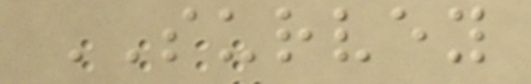SURVEY
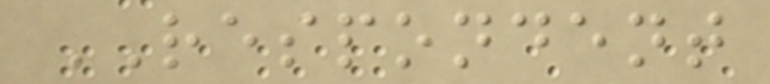RESPONDENT
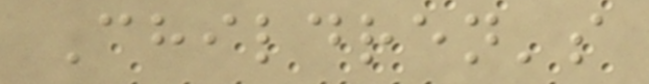Children's
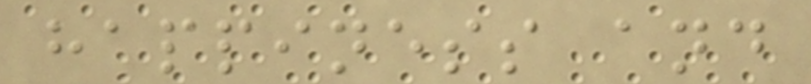happiness and
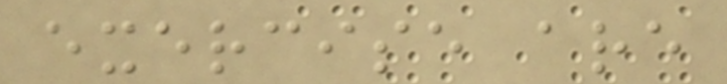exercise are
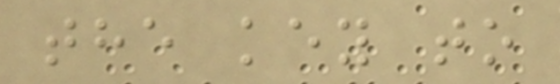the key to
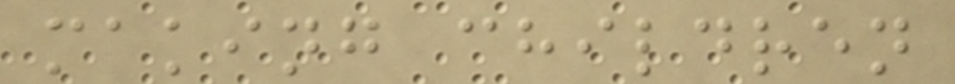making children
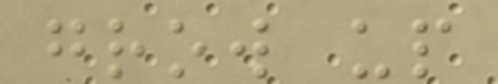grow up
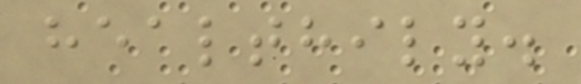healthily.
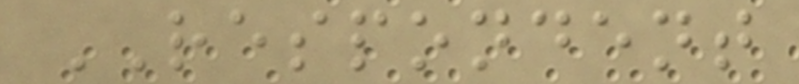RESPONDENT
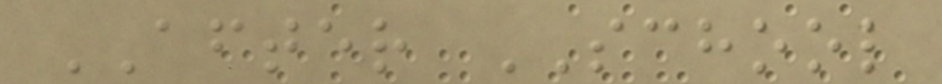AFTER SCHOOL
